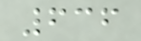636
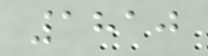1810
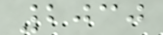2030
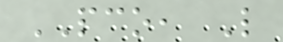PCO, L
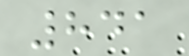841
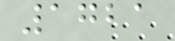1721
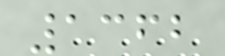1362
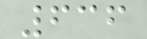636
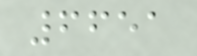6651
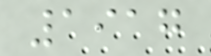1917
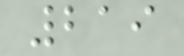219
